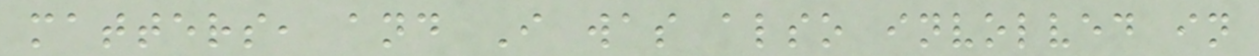matters, and I was also involved in
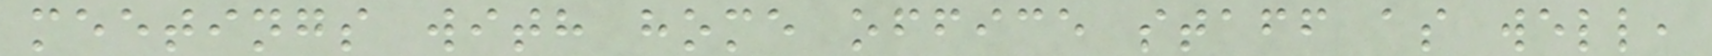meetings with home office staff as well,
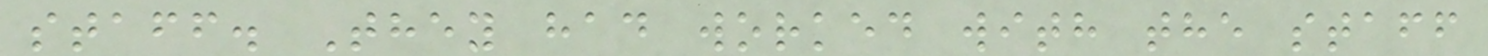staff. They had worked with the staff
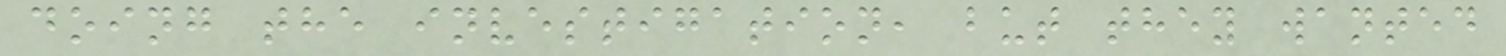doing the investigation, but they wanted
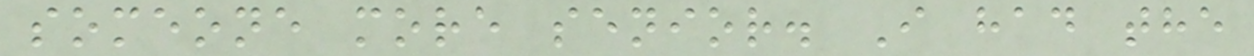someone more senior. I had the
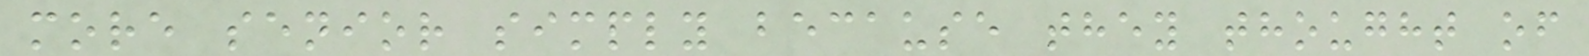more senior simply because they thought of
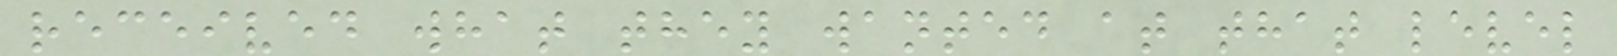received what they wanted at that level
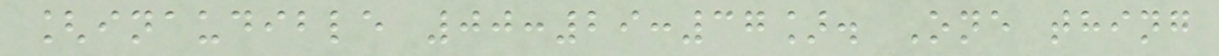[inaudible 00:29:37]. One thing
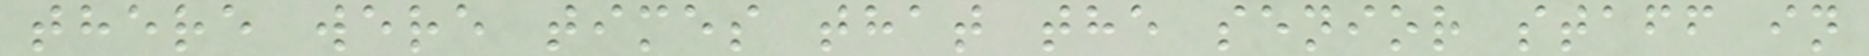there were times that the senior staff in
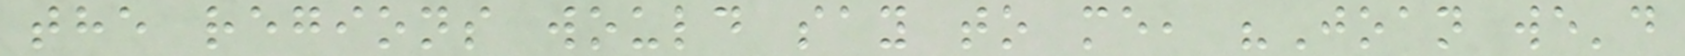the regions would say to me, "Joan we'd
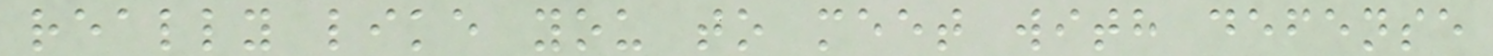really like you to meet with defense
